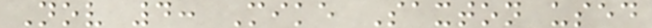Nov 4: Mike Saxton used
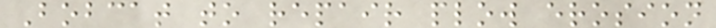Bobcat to repair plow erosion
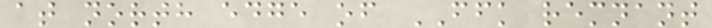at north edge of FFK remnant
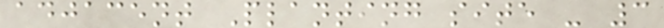adjacent Planting site - 3
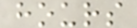hours
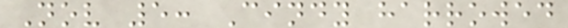Nov 5: Cindy harrowed
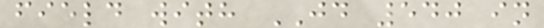field with JD 540 in
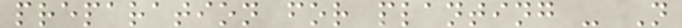preparation for planting - N
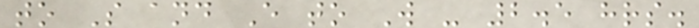to S and E to W - 2.5 hrs.
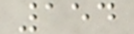154
